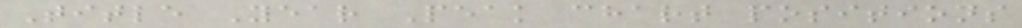Title Year Peak chart positions
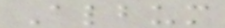Album
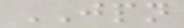JPN
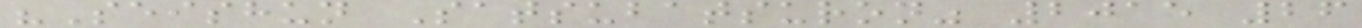"Seishun Satsubatsuron" 2015 26
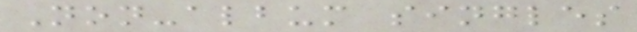Non-album singles
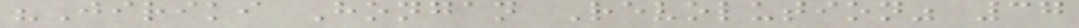"Jiriki Hongan Revolution" 37
